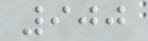900
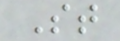St
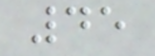45
